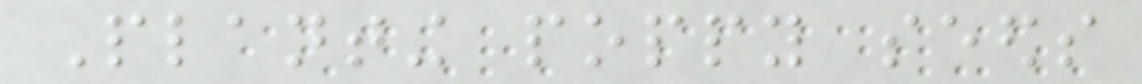Planting poppy seeds
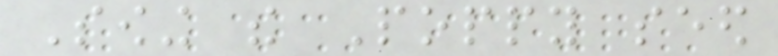Sowing the Poppy seed
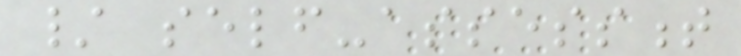/ self-assessment
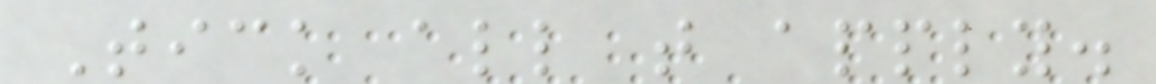Tick all that apply.
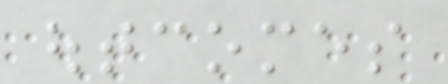outcomes
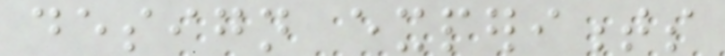design experiments
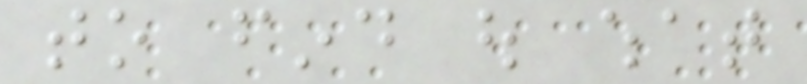to find out what
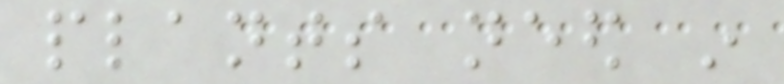plants need in
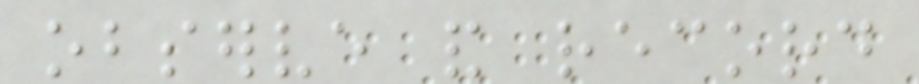observe and record
